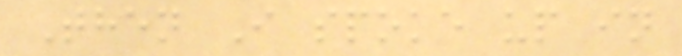Then I spoke up in
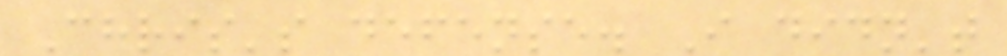Chris's defense. I didn't
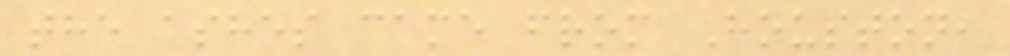the ashes came from Houston,
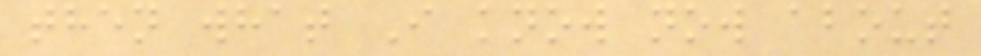then what I know now about
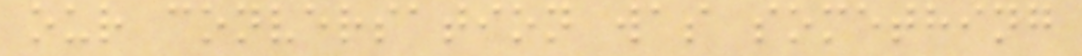our conversation was something
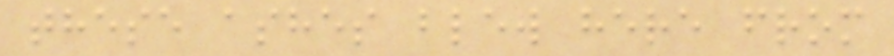these ashes blew here from
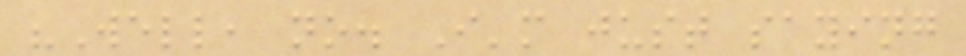"Well, no. I'm just saying
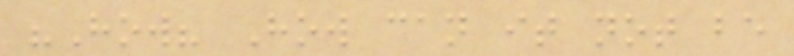"How? How can it not be
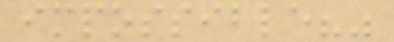impossible?"
